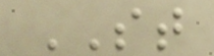ST
